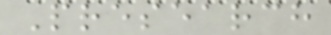Presearch
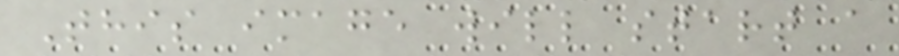This image will start a
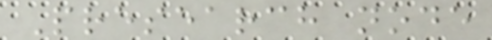Presearch node
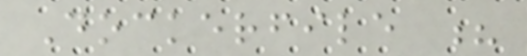Dockerfile ?
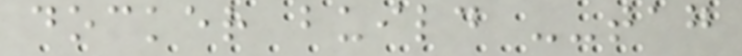docker build --tag
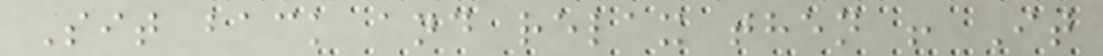Sit back and relax then ! It
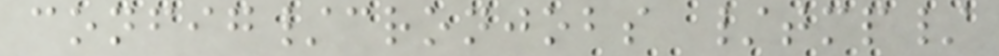config/cronjobs /tmp/
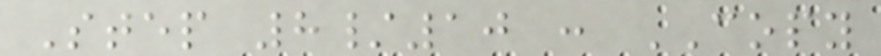Step 8/10 : COPY
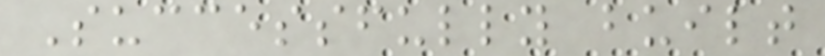Successfully built
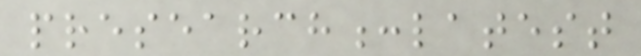presearch:latest
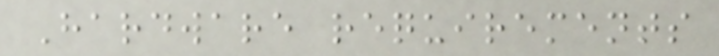Hardware requirements
